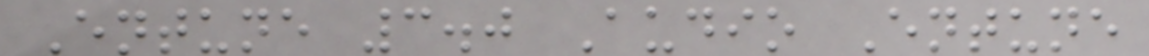Entune 3.0 Audio Entune
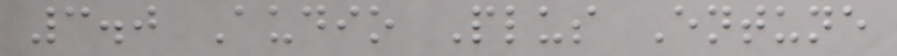3.0 Audio Plus Entune
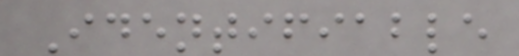Identifiable
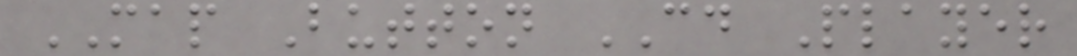MAP Button CD Player
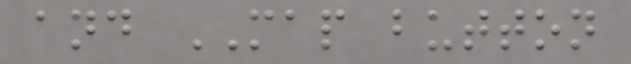and MAP button
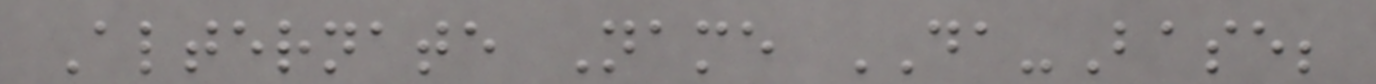Alternate Name DA-Base;
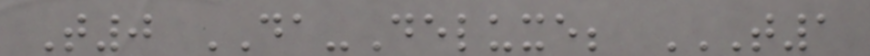T0 DA-Deluxe; T1
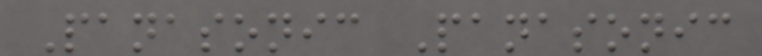Panasonic Panasonic
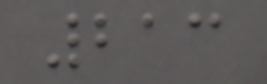213
